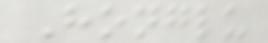Honglu
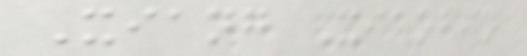Xiang Xiaobin
